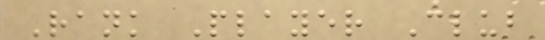Rank Player Club
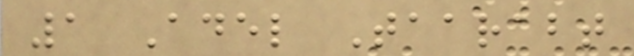1 Adel Taarabt
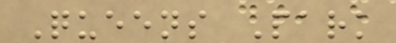Queens Park
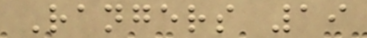Rangers 19
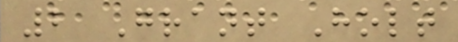2 Grant Holt
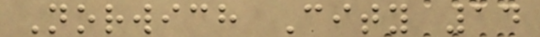Norwich City 14
